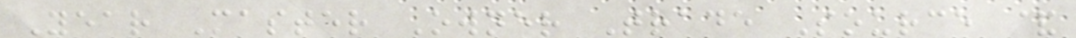Year Master Owner Trade Source &
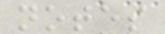notes
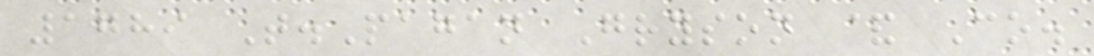1789 T.Pagan Gryson & Co.
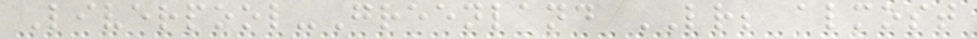Liverpool-Greenland LR; almost
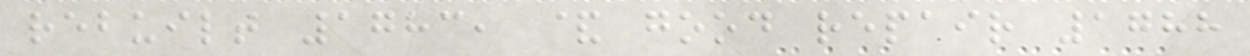rebuilt 1783, & good repair 1788
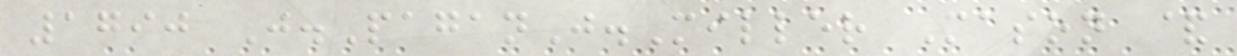1790 J.PaganJ.Miller Mason &
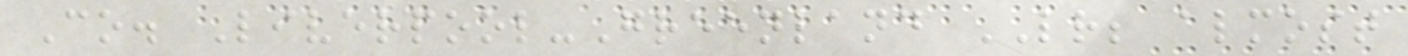Co. Liverpool-Greenland LR; almost
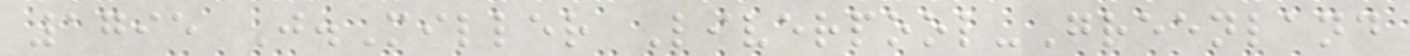1795 J.Miller Liverpool-Greenland
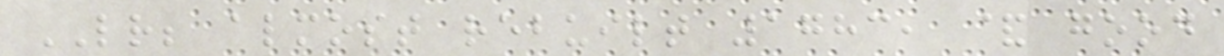LR; almost rebuilt 1783, & good
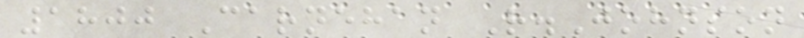1800 Carnehan R.Johnson
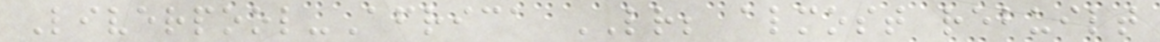Liverpool-Africa LR; almost rebuilt
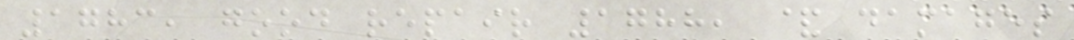1783, good repair 1788, & damages
